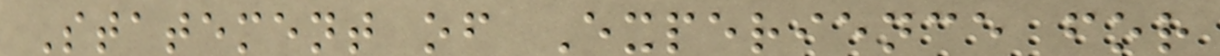Statement of Experience for
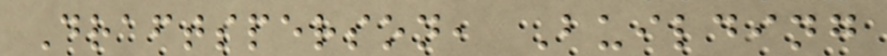Draftsperson, Building
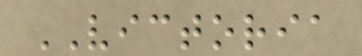VICTORIA
